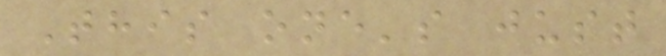This one's just
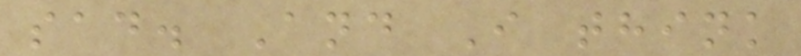sad. And I think
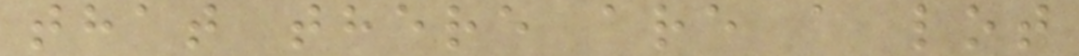that there are a lot
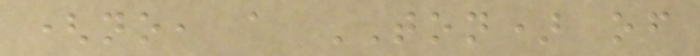(no, a TON) of
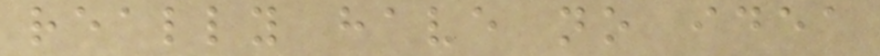really have no idea
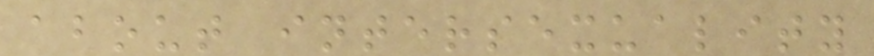about intersexuality
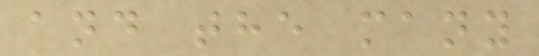and the many
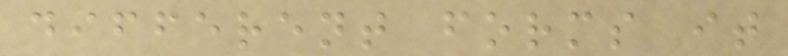different forms it
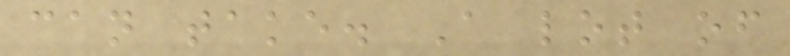can take. A lot of
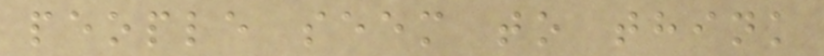people seem to think
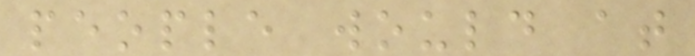people would at
